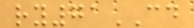ry71CD
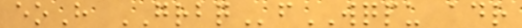eoH GRBQfWQPU adr
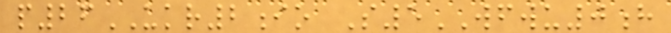p26UKR2io S5WFWU0h
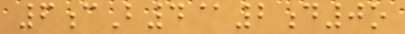6cB4@2d0o
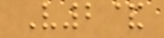V2&
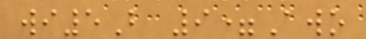wi5B 9=Awo
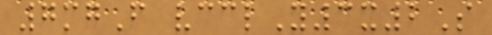7mgF vcclY3x2S
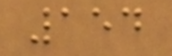154
